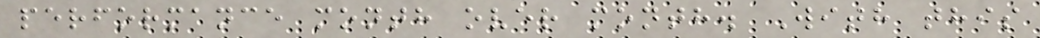performance month over month. With this
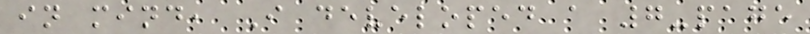in mind, I developed a 7-page
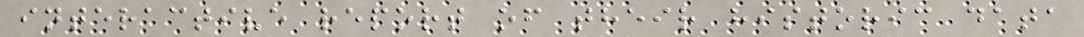interactive report of their historic data
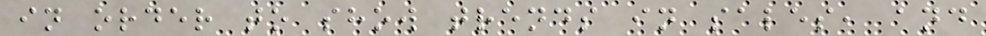in order to show trends in sales, and
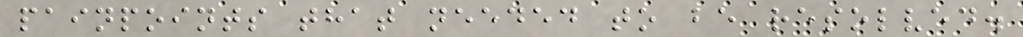painpoints that needed to be resolved.
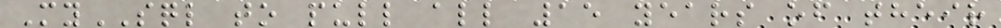MySQL to pull all 15 years of their
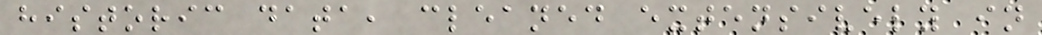historic data, cleaned extensively in
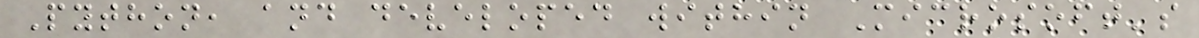Python, and developed within Microsoft's
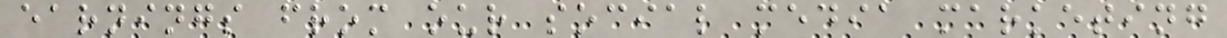earnings from our social media marketing
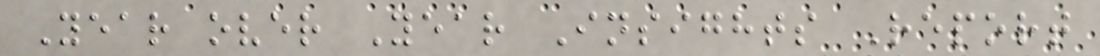Year over Year Insights Report
